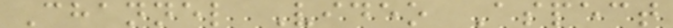Channel Video Aspect
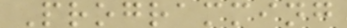Programming
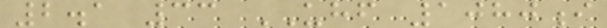2.1 33 UHF 1080i
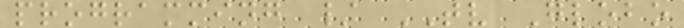programming / TV Globo
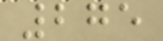275
